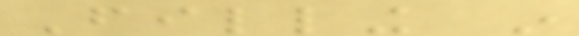Filling in
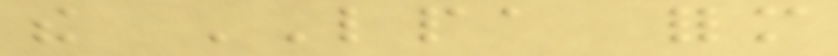the LPA form
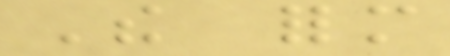The form
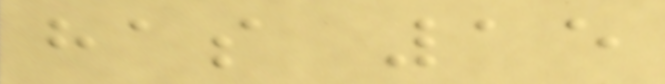has 15
